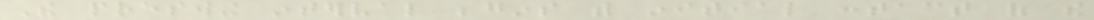The preswing interval begins with initial contact of the
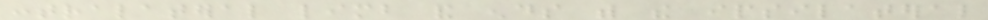contralateral limb and ends with the ipsilateral
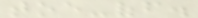toe-off.
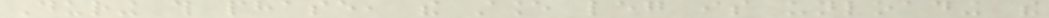During this phase, the stance leg is unloading the
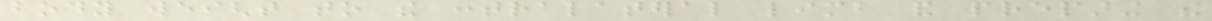body weight to the contralateral limb and preparing the
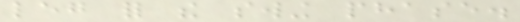leg for the swing phase.
